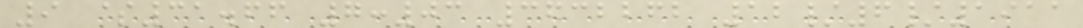9 $31.66 7:03 3632262 12/6/1911
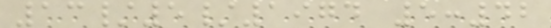13/5/1974 5:42
